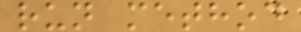run method
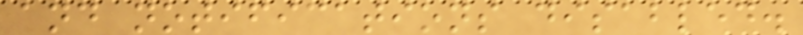and notifications disabled.
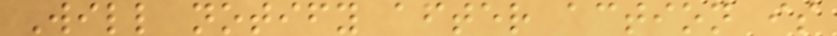Will notify after action is
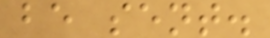be sent.
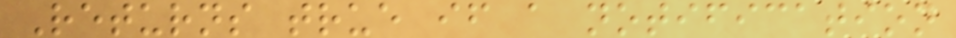Returns true if a notification
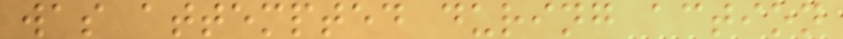was attempted during action
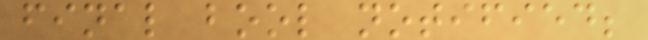final bool notified;
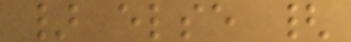} else {
